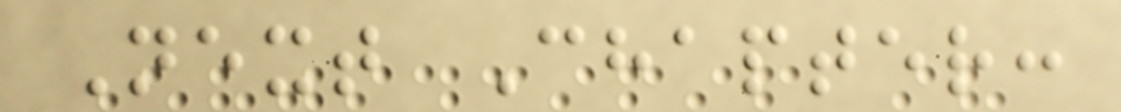Next Chapter:
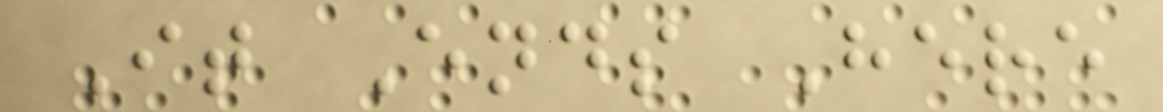It Ends Here
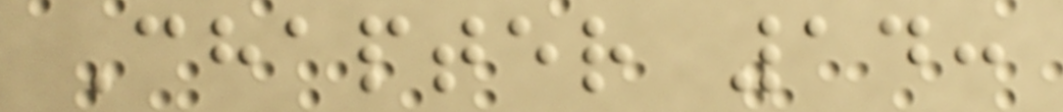Chapter 14:
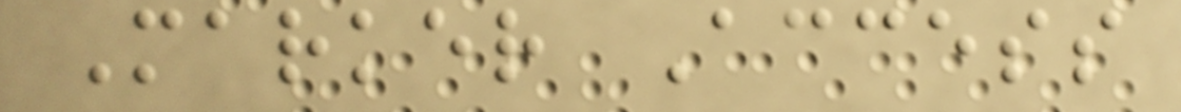Marker Access
